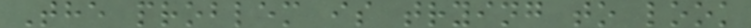The problem is trying to look
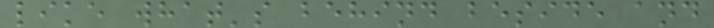like what's behind beside and
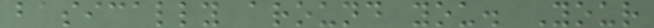basically around you. Your
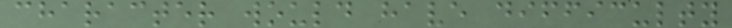character would have difficulty
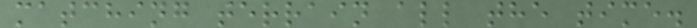matching terrain all the time.
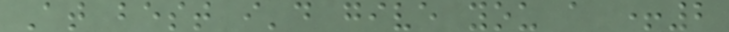At best i'd give you a +2
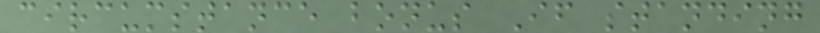circumstance bonus If standing
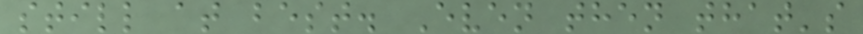still at best. Even then that's
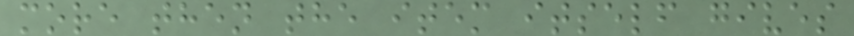more then the item itself gives
